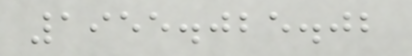1955.025.02
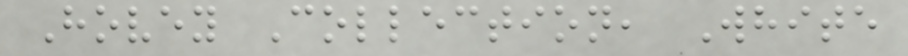Hovey Collection, White
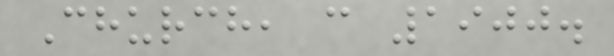Church, c 1900.
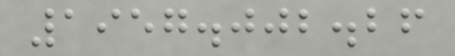1957.002.26
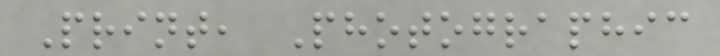Print, Photographic
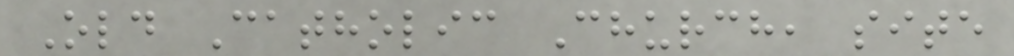Old Catholic Church, site
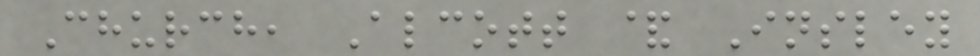Church, Alcott & Insley
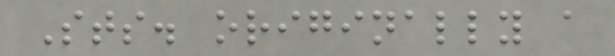Sts. originally a
